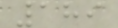189
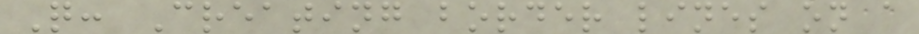Q: Creating border lines on a
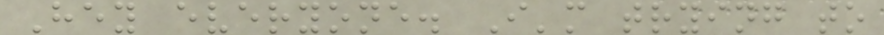Hey everyone. I'm trying to
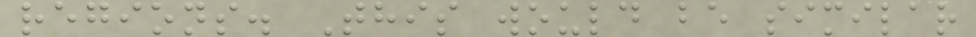regions. This would be similar
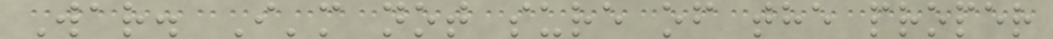War. I'm not sure of the proper
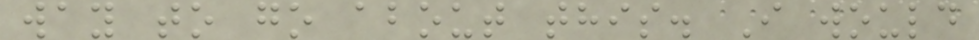way to go about this. I would
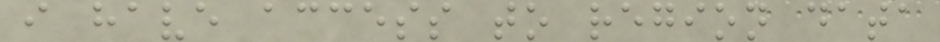i have access to region data
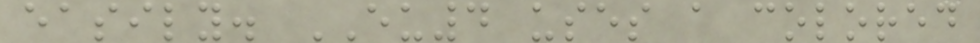easily. EU4 uses a colored
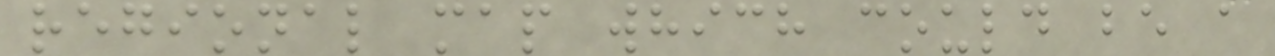regional map which could be a
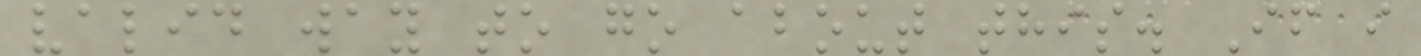valid way to go about this. If i
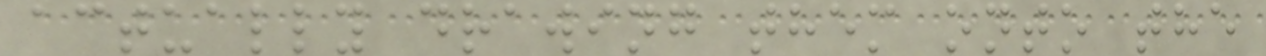actually drawing them onto the
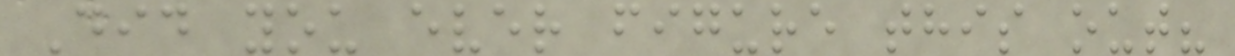Did you ever figure this out?
